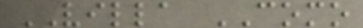VILLA COMO
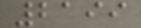2199
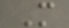M
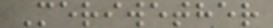Meriwether
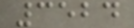3524
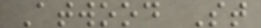Atwood St
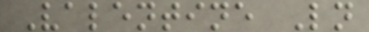Valentine Ln
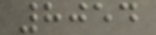8054
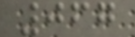067
